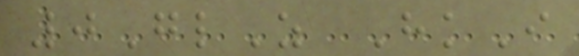0GlZ HkI
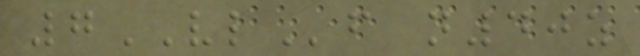7VLf n40z
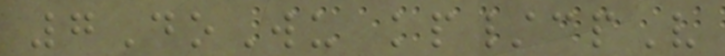7DoWu kp/cpV
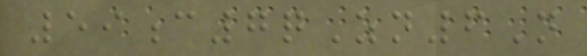59c7qZn6N
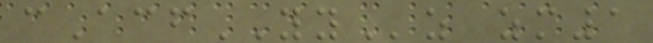cAcfYYz zm1
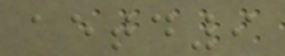aetd9
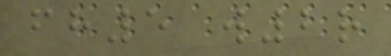fh5 w2r
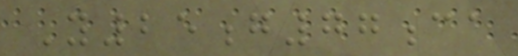Y25g77ca
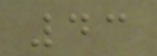43
